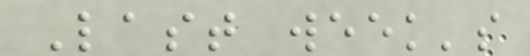Last week's
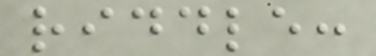riddle:
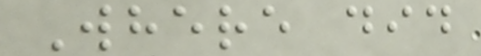Where did
